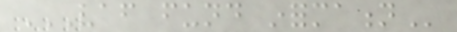VAF FUND INFORMATION
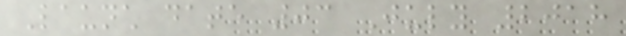Launch date 03 July 2018
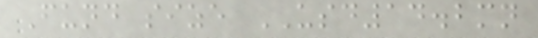Fund size USD14.2mn
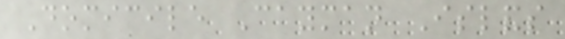Domicile Cayman Islands
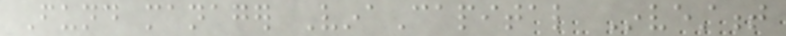Fund manager VinaCapital Investment
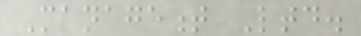Management Ltd.
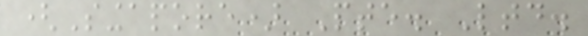(Singapore) Pte. Ltd.
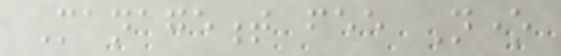Management fee None
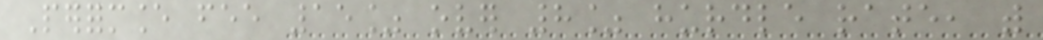Performance fee 15% over 8% hurdle rate, with
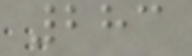283
